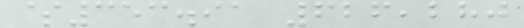$353.91 626,280
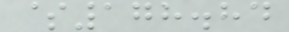$178.84
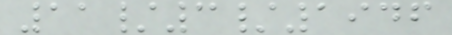11/3/1946
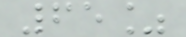65%
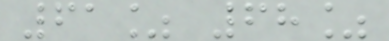61% 68%
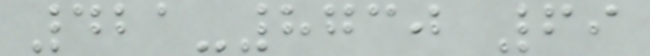421-8730 69
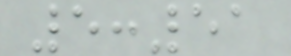5:51
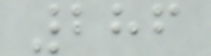286
